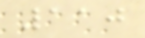110
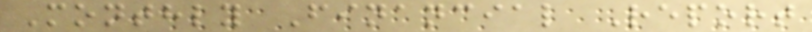Monthly Financial Report
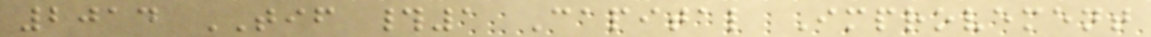2014 TIF #1 Capital Improvement
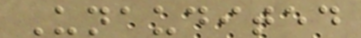Unaudited
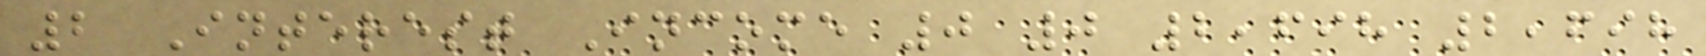2 Interest Income 0 0 2,698 2,698
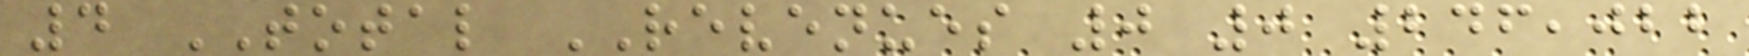4 TOTAL REVENUES 0 0 246,022
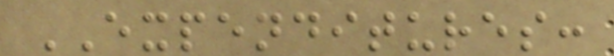EXPENDITURES:
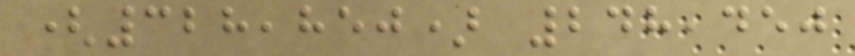(328,850) 248,450
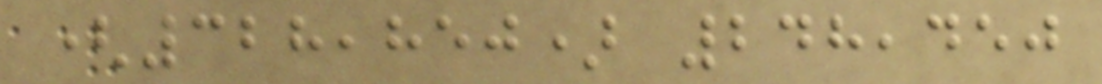(328,850) 248,450
